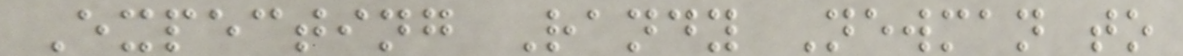Expecting Randy Newman to
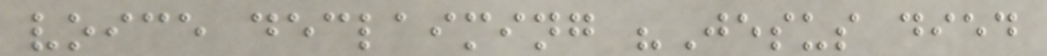voice declaiming "Jesus died
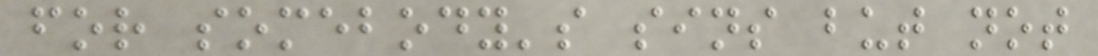for somebody's sins but not
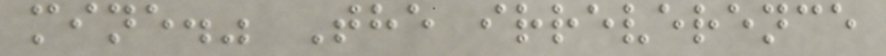mine." The irreverence
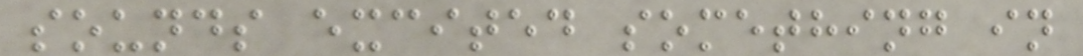sounds excited something in
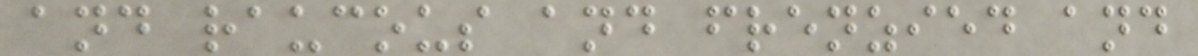and raucous and frenzied and
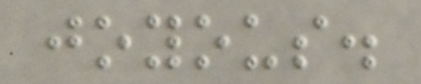joyous.
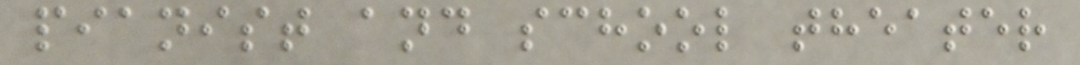pianist and school theater
